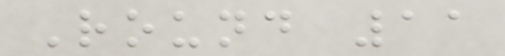Round 11
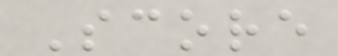Score
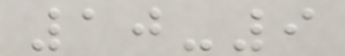10-9
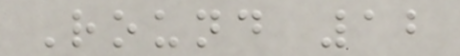Round 12
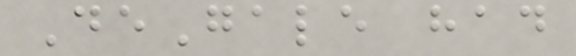DeGale had
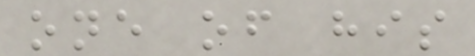one of his
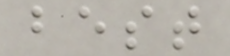best
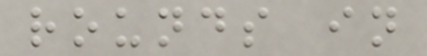rounds in
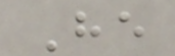He
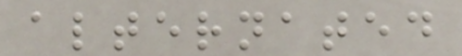alternated
